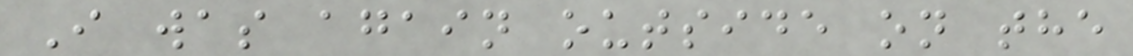I was again outside on the
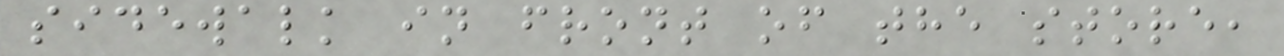sidewalk in front of the store,
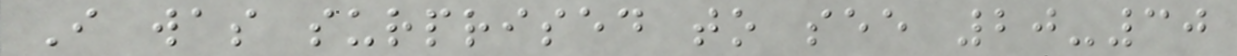I was surprised to see 20-30
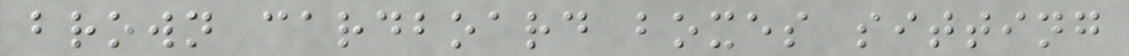brown cardboard boxes sitting
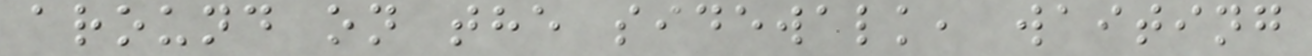around on the sidewalk, waiting
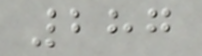287
